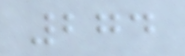274
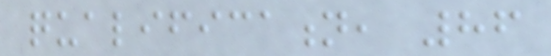qualification, 86
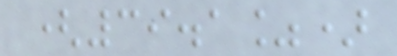(39.1%)
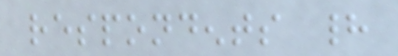respondents had
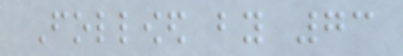Followed by 73
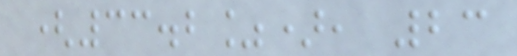(33.2%), 23
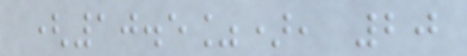(10.5%), 20
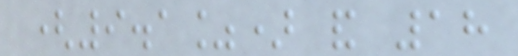(9.1%) and 18
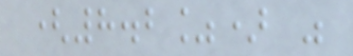(8.2%) was
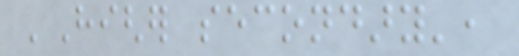'Higher secondary',
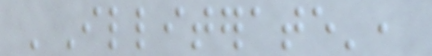'Illiterate',
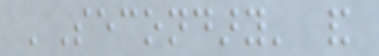'Secondary' and
